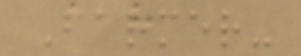Farmer-
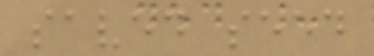saved seed
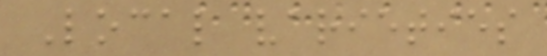Local varieties
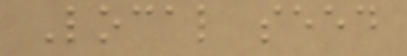Local seed
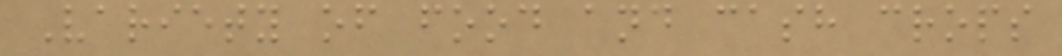Variety of food and cash crops
